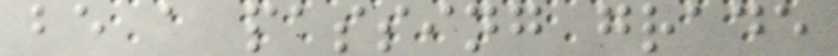be a passing grade
